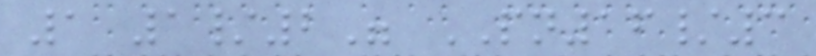1 1/2" PN16/3
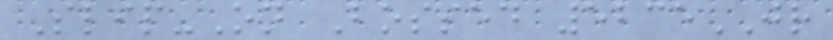Slip-On Bossed 5235JR
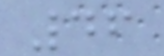46
